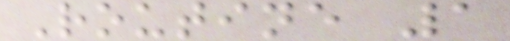Routine 1
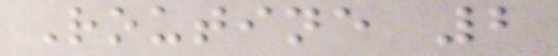Routine 2
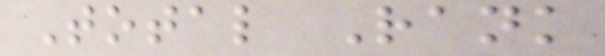Total Rank
